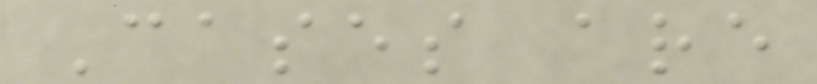Cases are
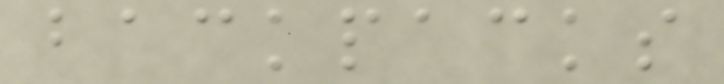backpacks
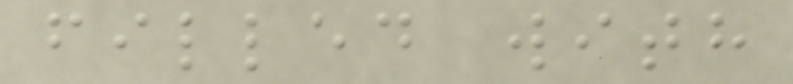filled with
